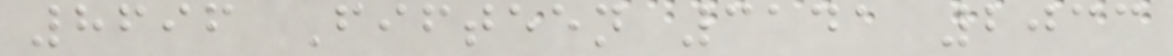8696 Fifteen 3141 2033
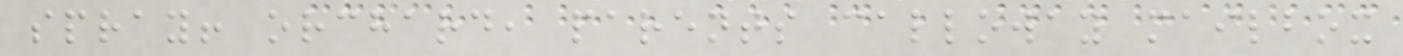spray! orchard, parents calloway mailbox
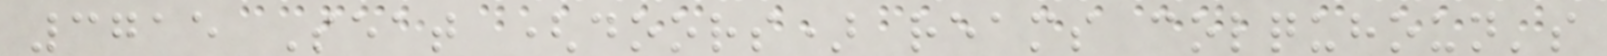3715 Seat (doors) reams colquhoun's
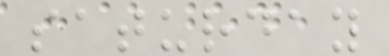saturday
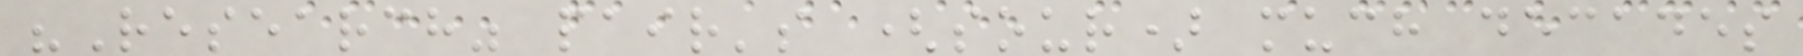"Research" pair's (sour) much decades
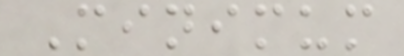Minimum
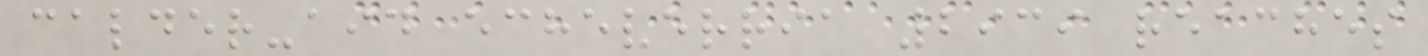calder-aid echeverria 2939 reaches
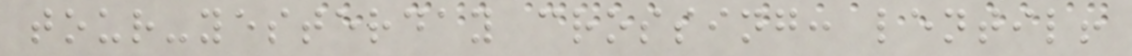tour-yesterday crossing: lentil!
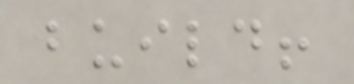build!
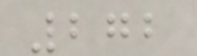272
